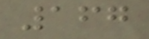167
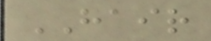HAIR
